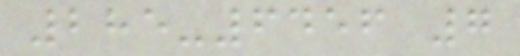285-6456 7
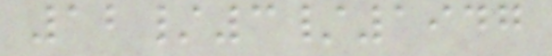12/3/1947
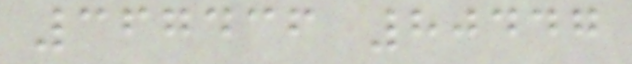367436 80447
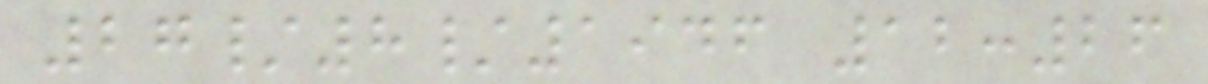27/8/1946 12:26
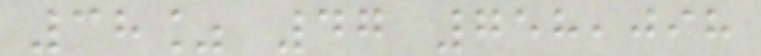38% 47 758,098
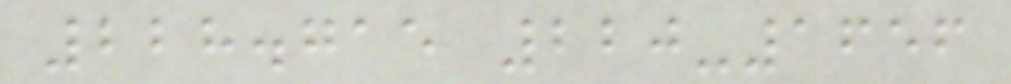228.715 220-1656
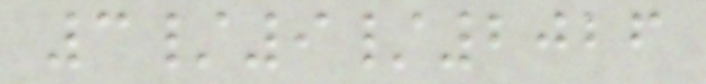3/9/2026
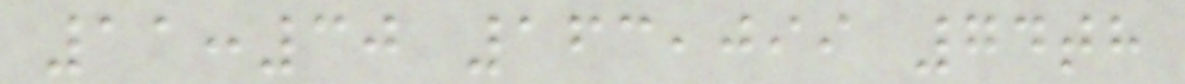11:30 163,099 74th
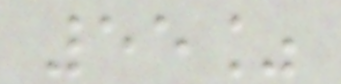55%
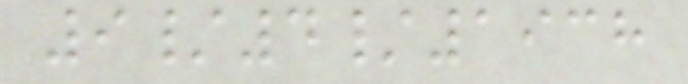9/4/1938
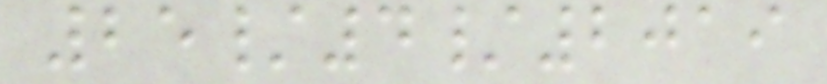25/4/2019
